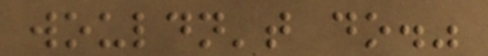wouldn't do."
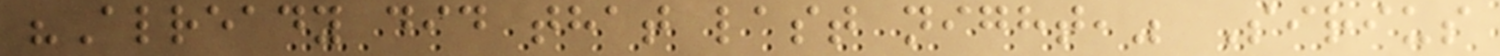"Already did that last night," Sirius
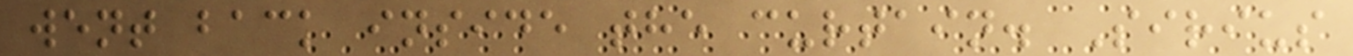went back inside the curtain. Sirius
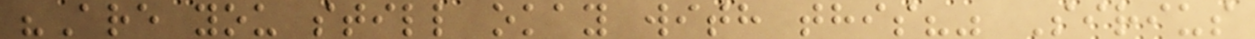"Are you still okay with this?" Sirius
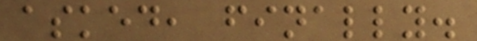asked, finally.
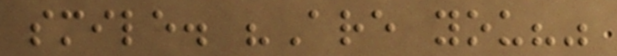smile. "Are you?"
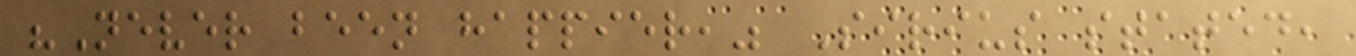"Never been happier," Sirius stated,
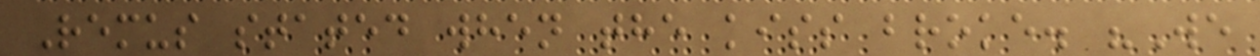Remus stated when the kiss broke. "We
